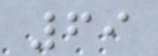69
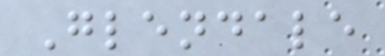Glendale
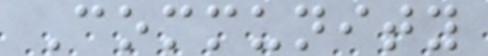Community
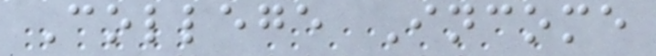College Income
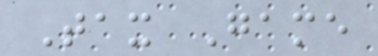Tax Game
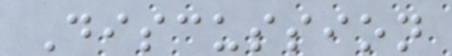Discussion
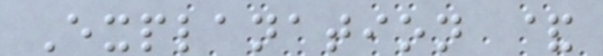Explanation &
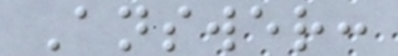Answer:
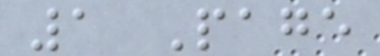1 Page
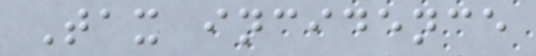Tax incidence
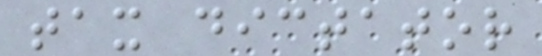tax dictator
